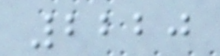2220
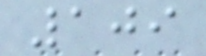109
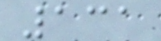131
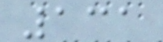131
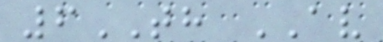6TH AV
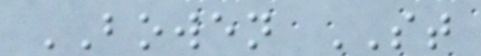BOWEN ST
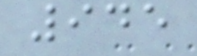945
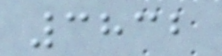3832
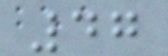47
